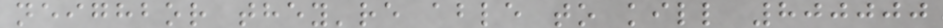neighbor they're able to kill 800000
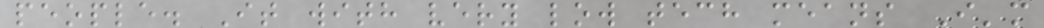people. It with very low tech means I'm
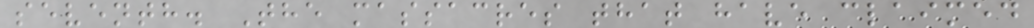seventh. The massacres that have claimed
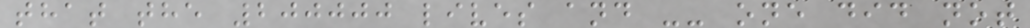that the 200000 lives and -- one did not
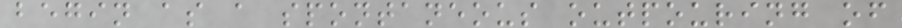begin as a spontaneous outpouring of
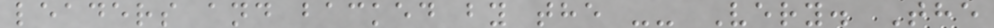leaders and backed by the -- Very. The
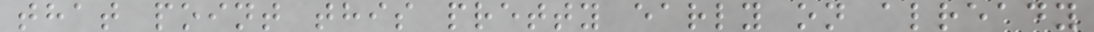that point this pretty early on already
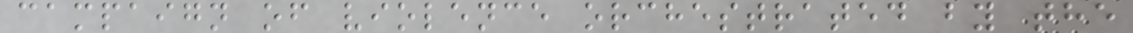campaign of violence orchestrated by the
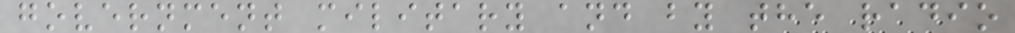government military and by the radio
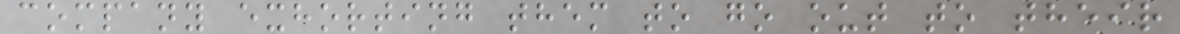company exhorting them to go out to their
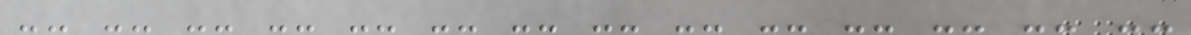-- -- -- -- -- -- -- -- -- -- -- -- -- --
